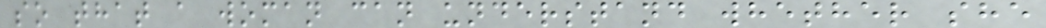so that a woman can understand whether she
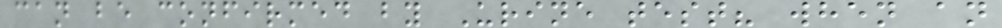can be confirmed by Urine test? when an
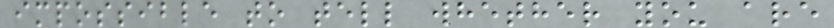impossible to tell whether you are
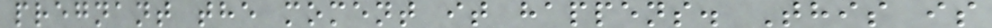pregnant the moment it happens. This is
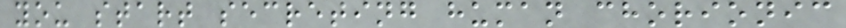you start secreting human chorionic
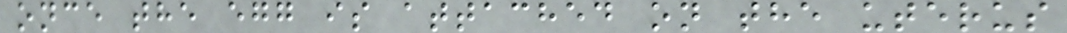once the egg is attached on the uterus
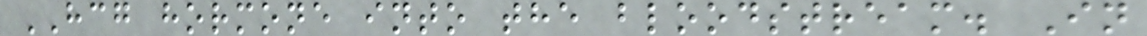HCG hormone into the bloodstream. In
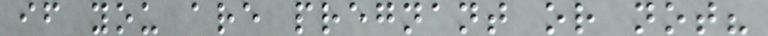if you are pregnant or not?
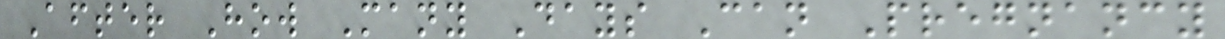After How Many Days Can Pregnancy
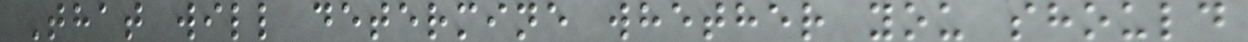That will determine whether you should
